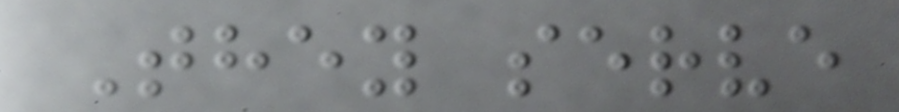They serve
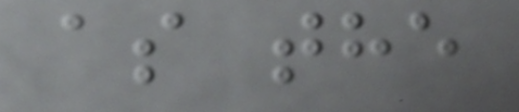as the
